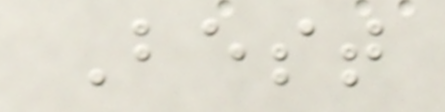Best
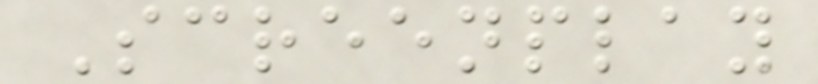Screenplay
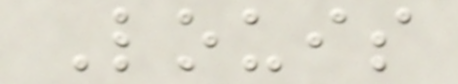Louis
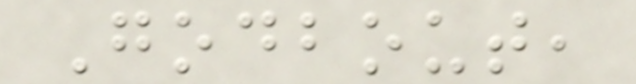Godbout,
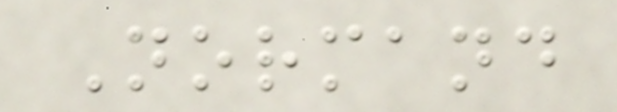Normand
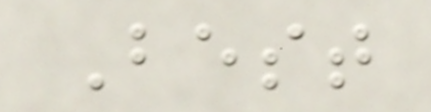Best
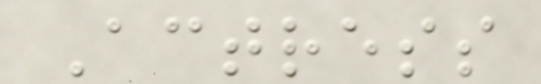Actress
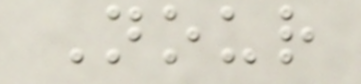Nour
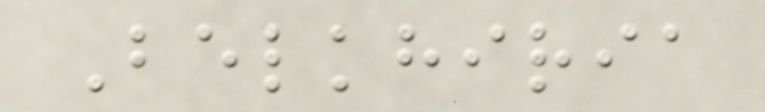Belkhiria
